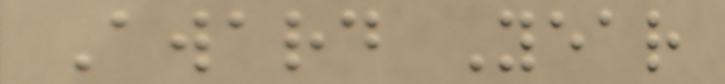Award Year
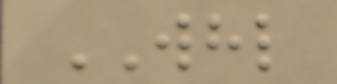WHL
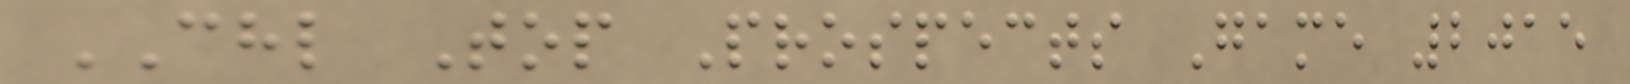CHL Top Prospects Game 2015
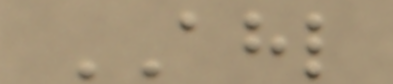AHL
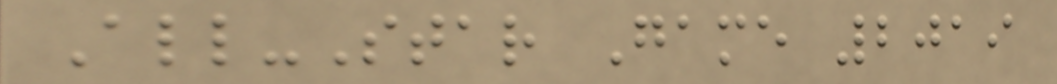All-Star Game 2019
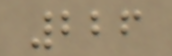226
